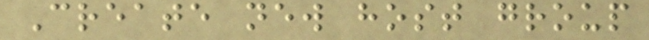Create new host group
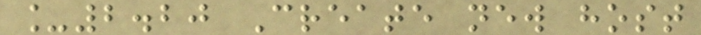_2.20 Create new host
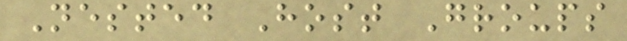Nested Host Groups
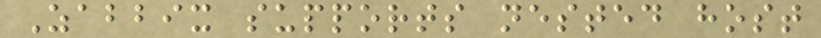Zabbix supports nested host
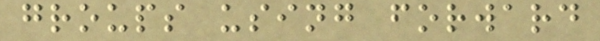groups using forward
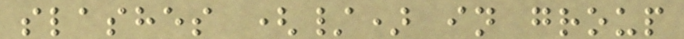slashes (/) in group
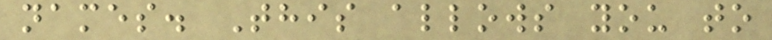names. This allows you to
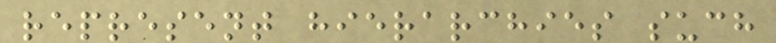represent hierarchies such
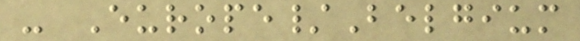- Europe/Belgium
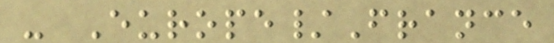- Europe/France
